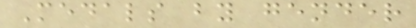Medals by gender
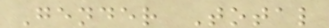Gender Total
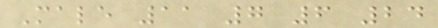Male 11 7 6 24
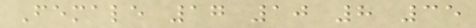Female 17 10 8 35
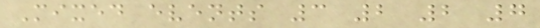Mixed events 3 2 2 7
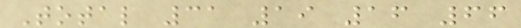Total 31 19 16 66
